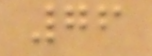76
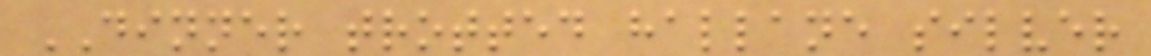DINNER trotted hallane silver
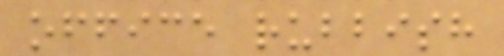office rubbish
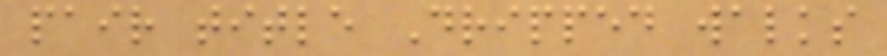pair title Dripped walks
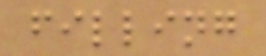filling
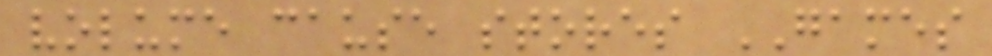volume cause stores GAMES
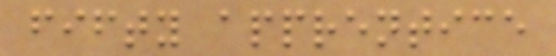fifty apprentice
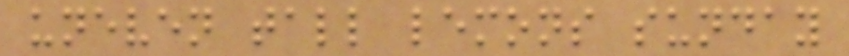uneven tall lemons sunday
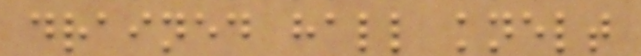drained hall knelt
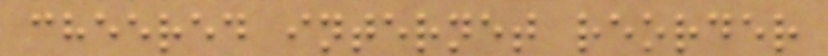cheered internet reorder
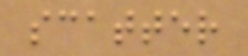scatter
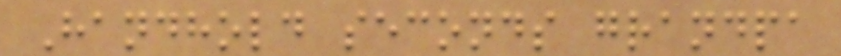Handhold seconds grandpa
